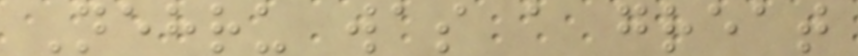Nehru was a great
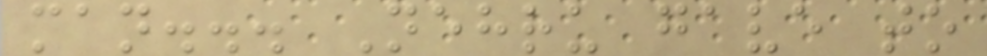man... Nehru gave to
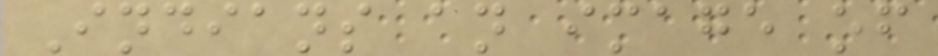Indians an image of
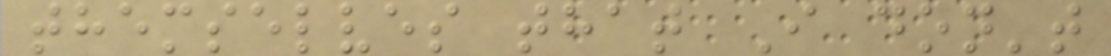themselves that I don't
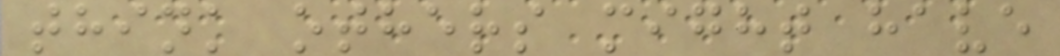think others might have
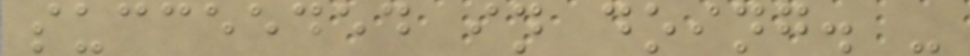succeeded in doing. -
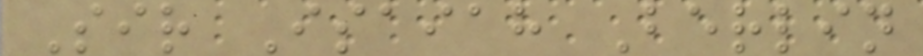Sir Isaiah Berlin
